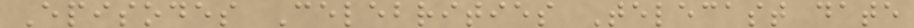Episodes Celebrities Telecast date
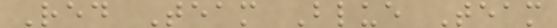Red Team Blue Team
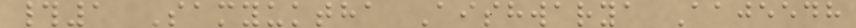#1 Samyuktha Aishwarya Aajeedh
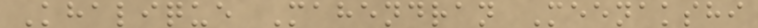Khalique Mahendran Meenakshi
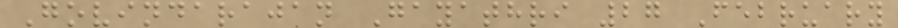Govindarajan Gayathri 27 February
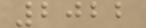2022
